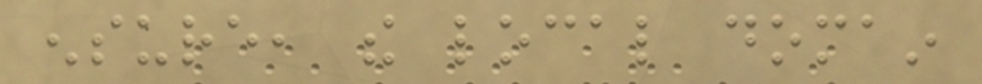ensure, the local domain
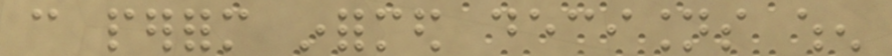can perform informed decisions when
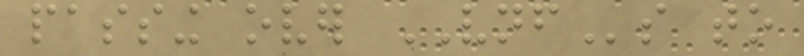passing over VNFs to
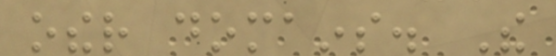other domains. The
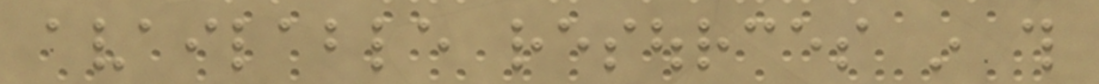available resources in this
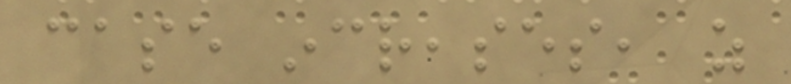case increases, as
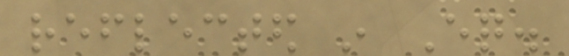reflected in Eq.
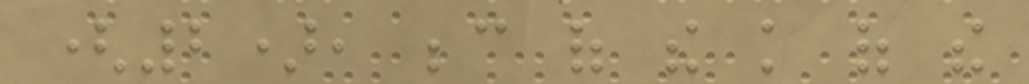(2), because of the knowledge of the
